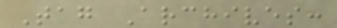Tag Archives:
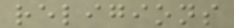religions
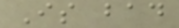Is bad
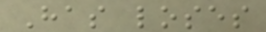Has loses
